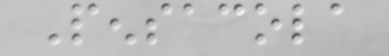Pensacola
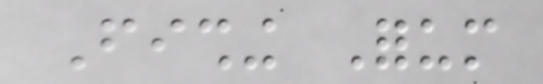Fishing Forum
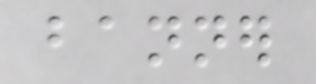banner
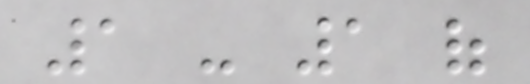1 - 1 of
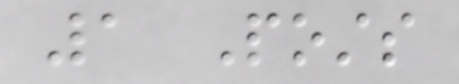1 Posts
